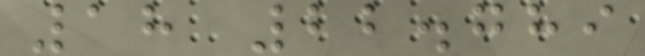18 22.789
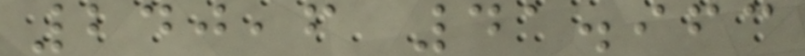240,6 41.963
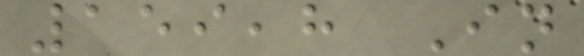159,8 In
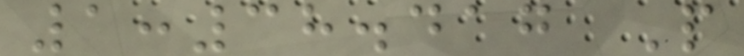1:38.417 P
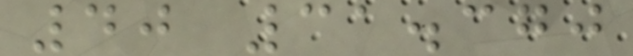40 31.370
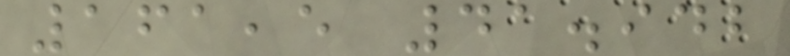161,5 41.942
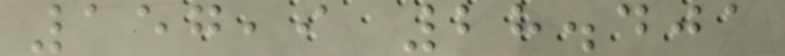157,9 28.401
